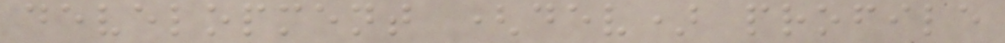development (dev) profile
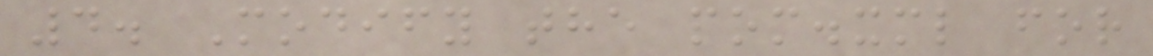4. Modify the pom.xml for
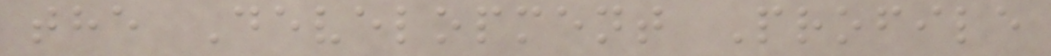the Development Profile
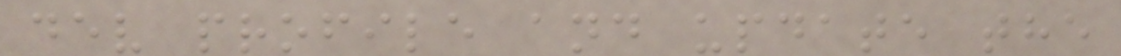dev profile and update the
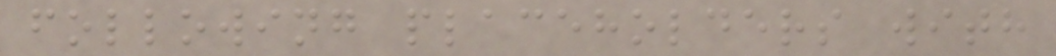following placeholders with
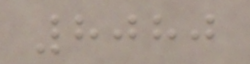8080
